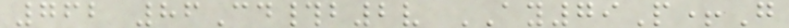762 86Cd#b2v AY79P+G
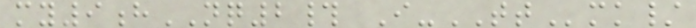my9hNQ2# I-TTmk/
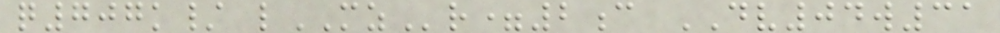q707k/ lMZr=2c DV04w31
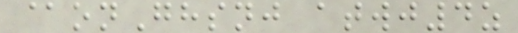@onGhsnj atwj4z
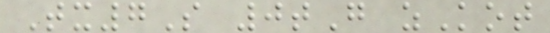Tx7S 0tG zKot
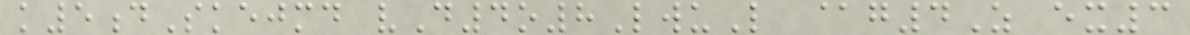k5dSkejmd vD4o8LwuL @g4Z ex3
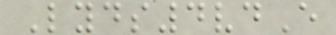Lyds4vdE
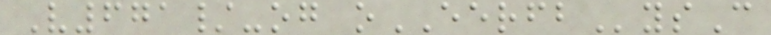V671/-og oEERFBysC
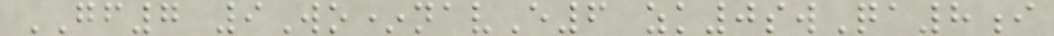GF7 9Wo*navE6 zk0swQa8i
